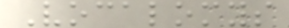Vocalomys
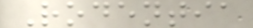Rodentia
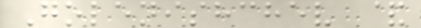Golenishchev &
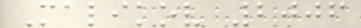Malikov 2006
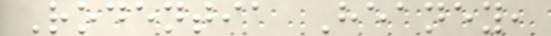Rodentia Heaney,
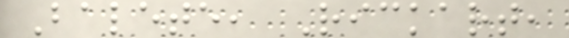Balete, Rickart,
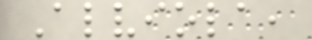Alviola,
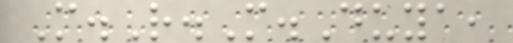M.R.M.Duya,
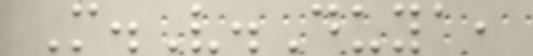M.V.Duya,
